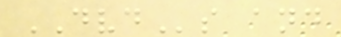DVDs and
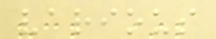various
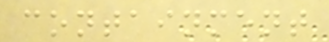containment
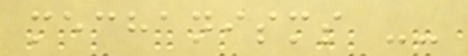mechanisms --
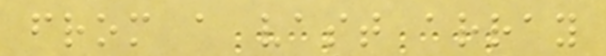from a vast array
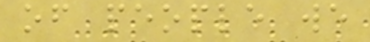of people we
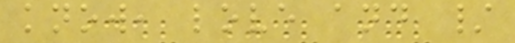know, love and /
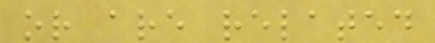or are related
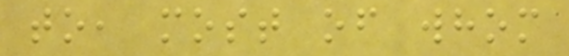to, most of whom
